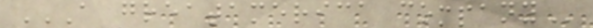A GREATAMERICA COMPANY
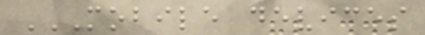MOBILE DEVICES
